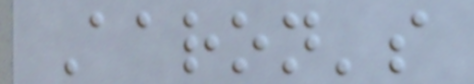Aaron's
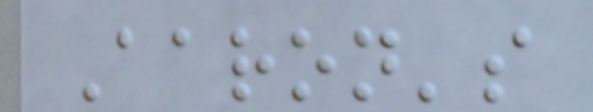Aaron's
